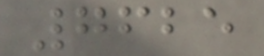7625
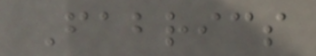Fabrics
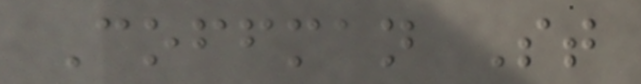Coffman St
